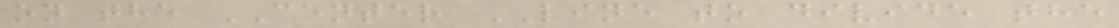on the CENTER LINE to divide the
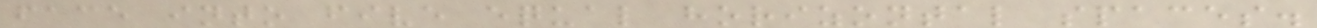face into five equal horizontal spaces.
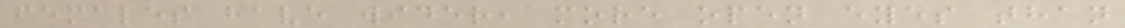females have wider, more open eyes than
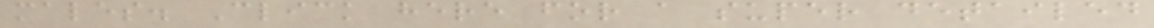males. Click here for a super detailed
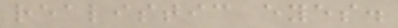realistic eyes.
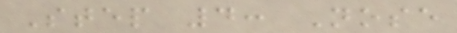Step 4: Nose
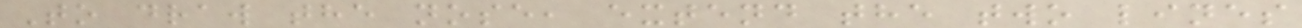To draw the nose, extend the two lines
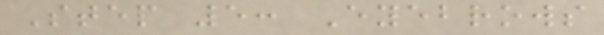Step 5: Eyebrows
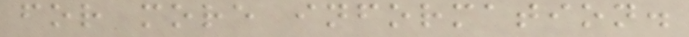for more information.
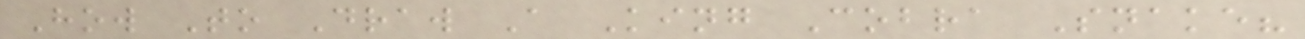How To Draw A King Cobra Snake?
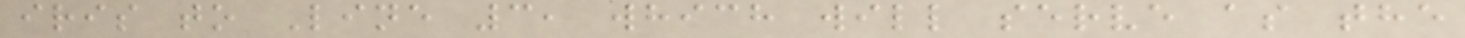iris to Line 3, which will serve as the
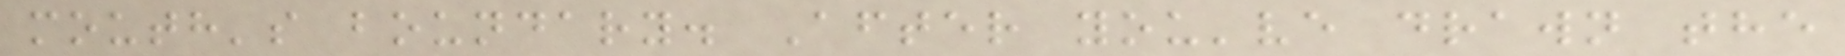mouth's boundary. After you've drawn the
